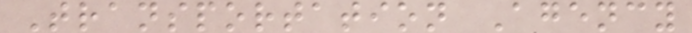Transportation Agency
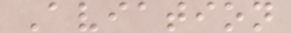Aviation
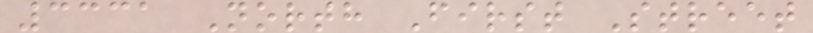3331 North First Street
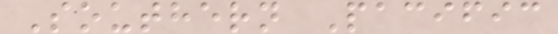Southern Pacific
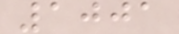1001
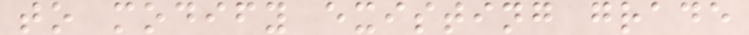to modify existing grade
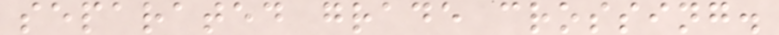separated grade crossing.
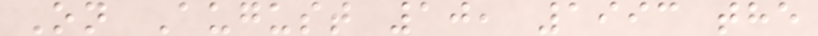On August 10, 1993 the
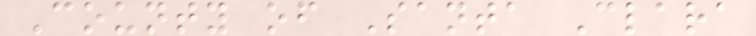County of Santa Clara
